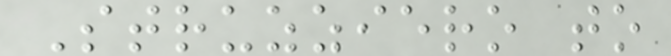Struzziero to
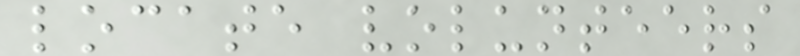locate volunteers
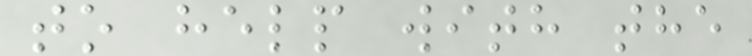to help with the
